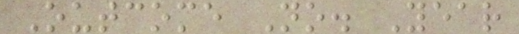Outcome No. Year
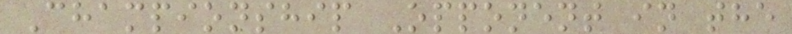Championship Opponent in the
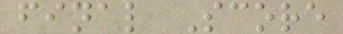final Score
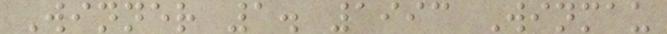Winner 1. 1993 Winmau
